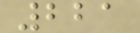221
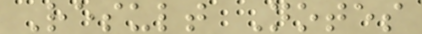Result Notes
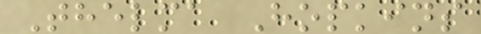Thelma Hopkins
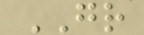GR
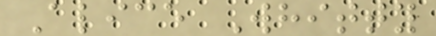Alice Whitty
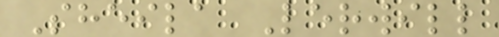Sheila Lerwill
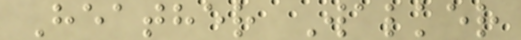Heather Walker
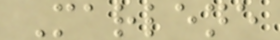Marlene
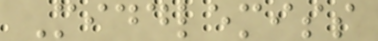Middlemiss
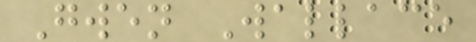Gwen Wallace
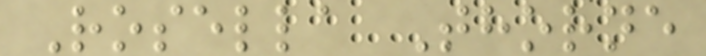Rosella Thorne
